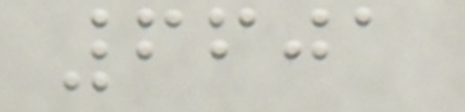6601
